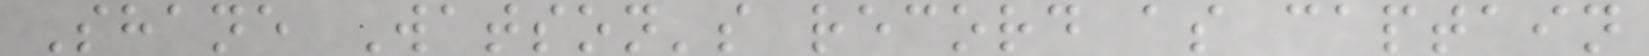Shane Watson's record as captain
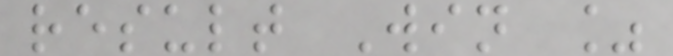result Win %
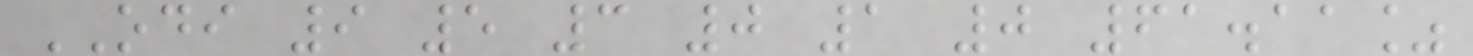ODI 9 5 3 0 1 0 61.11%
